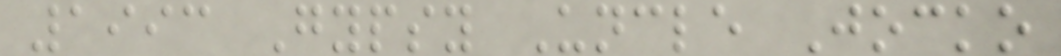1993 Gypsy Uncle Jocko
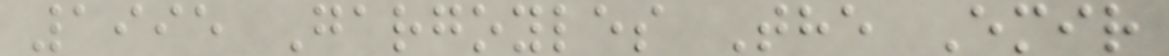1995 Gargoyles The Emir
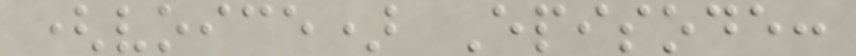(voice) Episode:
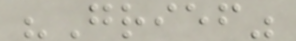"Grief"
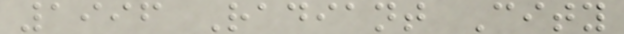1996 Radiant City
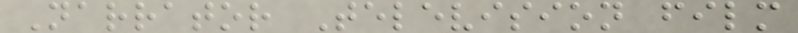Narrator Television film
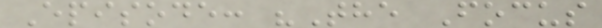Episode: "The Focus
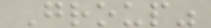Group"
